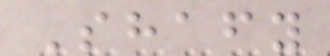Shafy
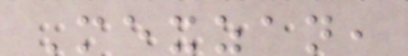Mexzan,
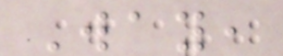Way,
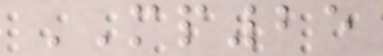MP25
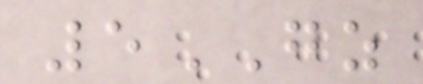5GZ
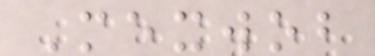Mexwob
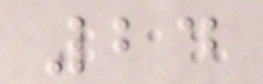24
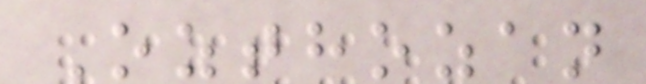Ozthozan
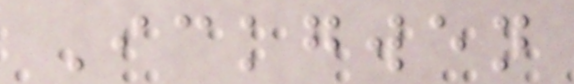Ickgwen
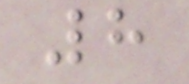8
